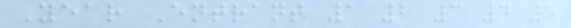Year Entrant 1 2 3 4 5
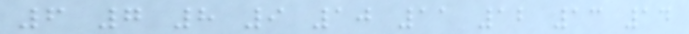6 7 8 9 10 11 12 13 14
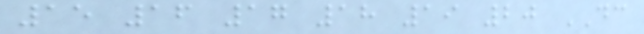15 16 17 18 19 20 DC
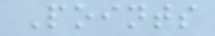Points
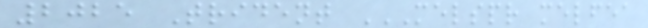2025 Trident MELSPR MELFEA
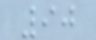90
